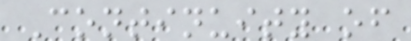Continuity of
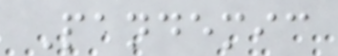Pandemic
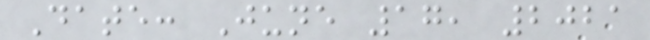Date: June 17, 2021
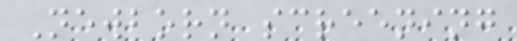Newborn screening
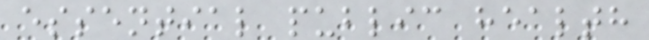essential public health
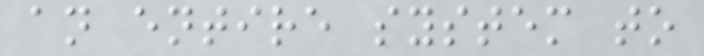an entire system to
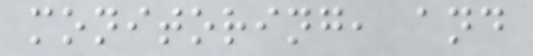monitoring, and
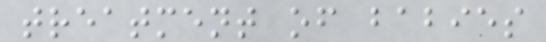treatment of babies
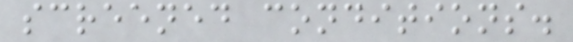screened conditions.
